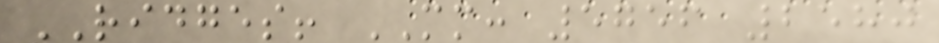RIDGES! MM: 5756 2580
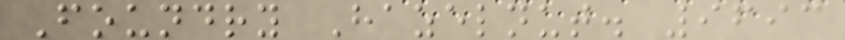Foundry Hazelnut. 9693
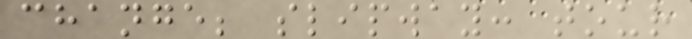change; slipway: tour
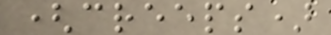(creeps)
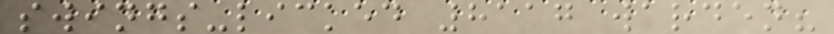swings-licked 8117 warden?
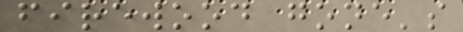firewood gone's
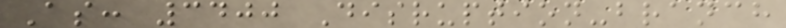As: 3400 Disruption-branch
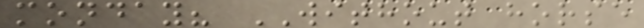monday? WITHOUT horse
